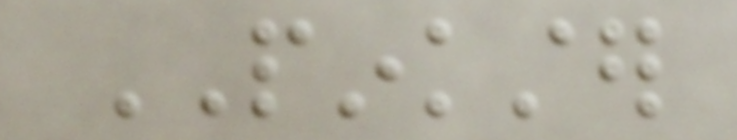PINKSTER
